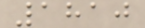1810
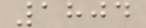1804
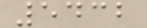5432
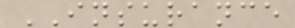INSURANCE
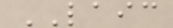LAIC
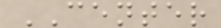CENTER
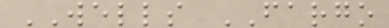WELLS FARGO
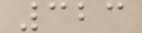323
